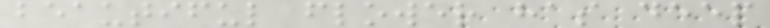beautiful flower has deep
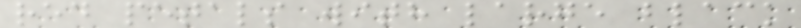red petals with large black
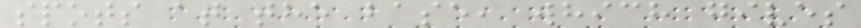spots at the base, which gives
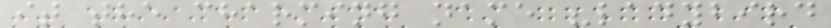it the charming name "ladybird
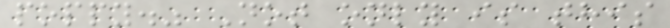poppy." Not only is this
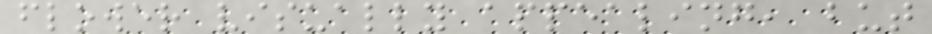flower visually appealing, but
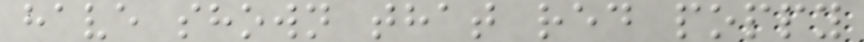have shown that red poppy
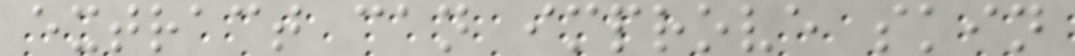extract can improve skin
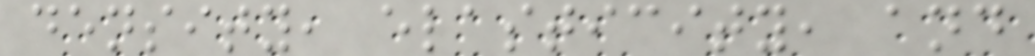density, elasticity, and
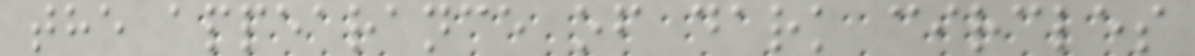the appearance of dark circles
